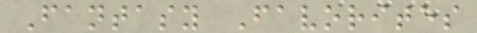Fantasy Favorites
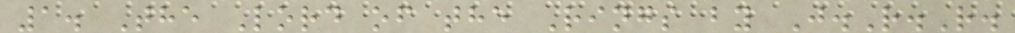1. The Lord of the Rings by J.R.R.
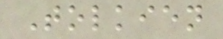Tolkien
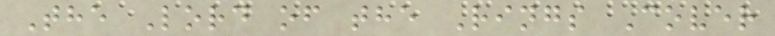The Lord of the Rings Cover
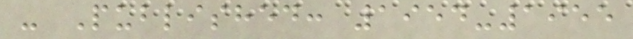- Published: 1954-1955
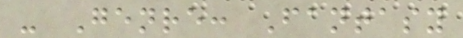- Genre: Fantasy
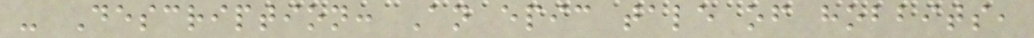- Description: An epic tale of hobbits,
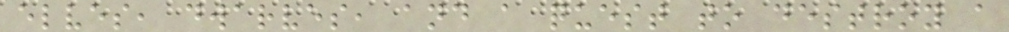elves, dwarves, and a quest to destroy a
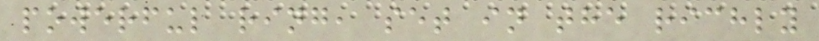powerful ring, set in the richly
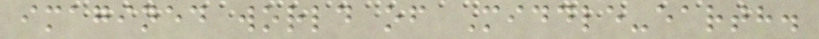imagined world of Middle-earth.
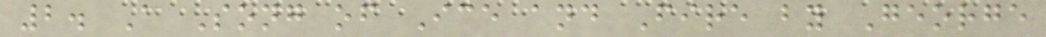2. A Song of Ice and Fire by George
